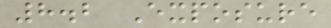8.2 Exposure
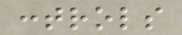controls
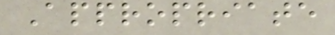Appropriate
